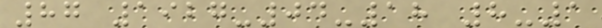87 1927-04-18 8-1
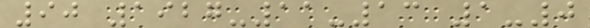90 1927-11-13 1-0
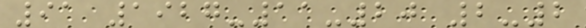91 1927-11-20 2-2
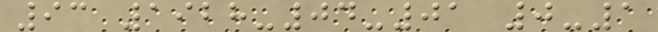93 1928-04-01 0-1
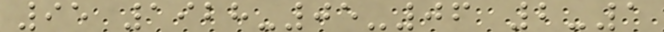95 1928-05-06 2-1
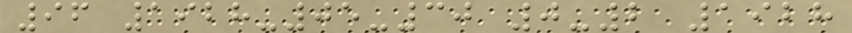96 1928-05-30 0-2 1928
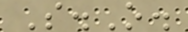S.O.
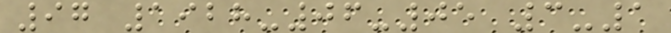97 1928-06-05 3-1
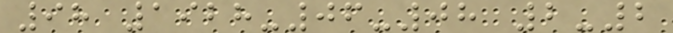98 1928-06-08 2-2
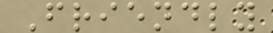Friendly
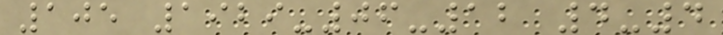105 1929-06-12 4-4
